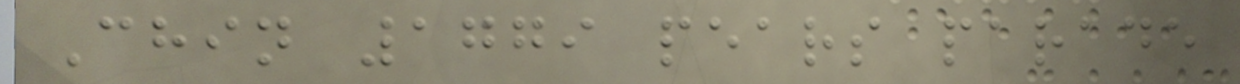Chin 1779 pears parade
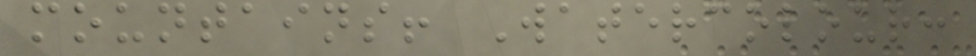mountains! Watercolour:
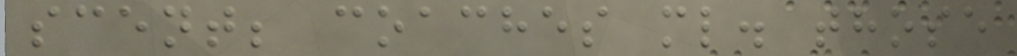scent; coaches ml. those
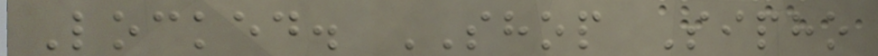Locked. SHOP Sipho
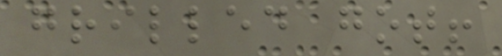grilled got!
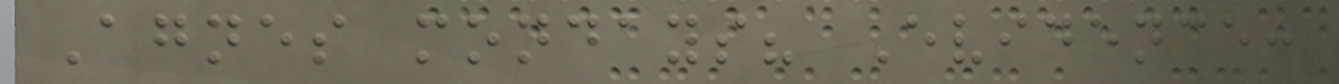Agnes mondays? Evidence:
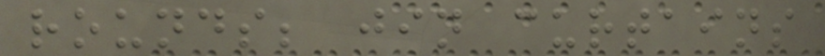rounds; jin curtains
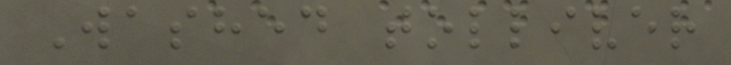Washed tolliver
